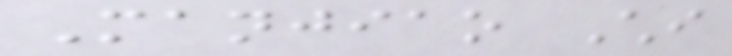Manjiao Chi
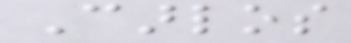Carlos
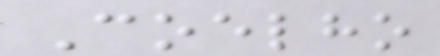Coelho
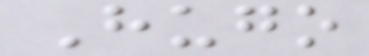Hugo
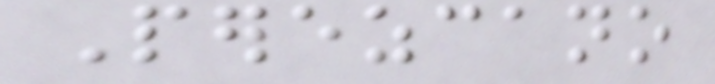Perezcano
